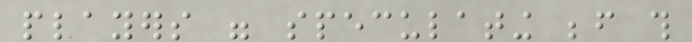players were speculating before this
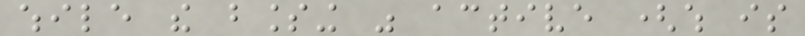while the blessing was active (which is
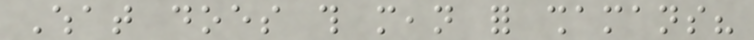What does this mean for shamans?
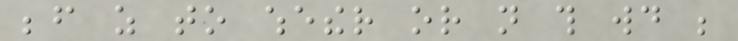before as to whether or not this would be
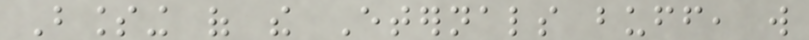Blessing of the Eternals buff, will
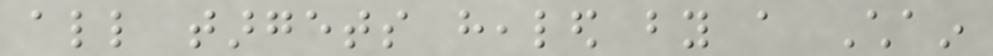all targets healed by a Chain
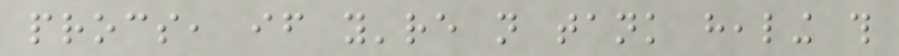procs, if you're not tank healing this
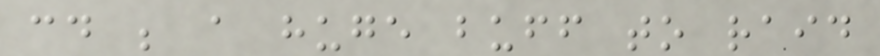could be a huge buff to raid
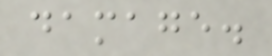damage.
